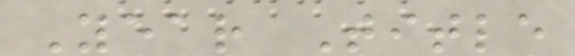Year Title
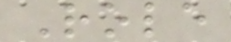Role
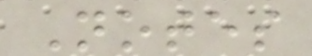Notes
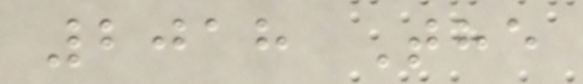2018 The
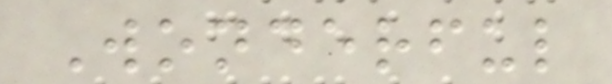Wonderful
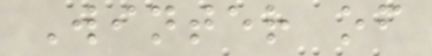Winter of
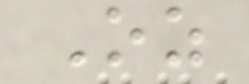Oz
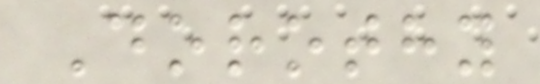Dorothy
